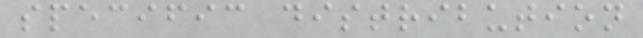specific distribution
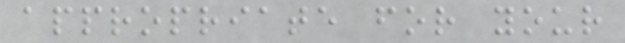appropriate for your
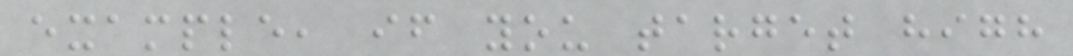example, if you target high
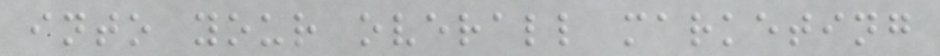into your overall marketing
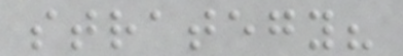strategy?
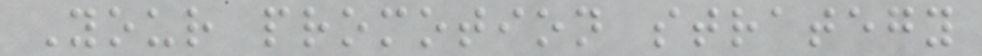Your promotion strategy
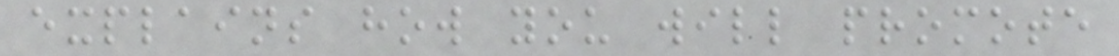explains how you will promote
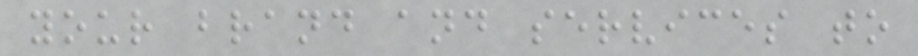your brand and services to
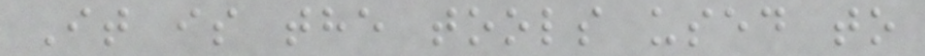It is the tools used to
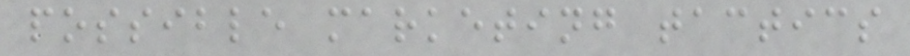possible marketing tactics
